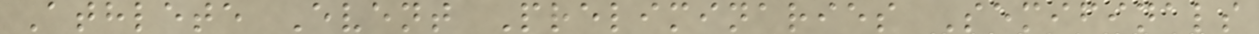Athlete Event Preliminaries Semifinals
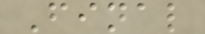Final
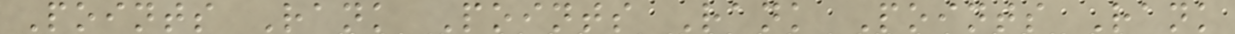Points Rank Points Rank Points Rank
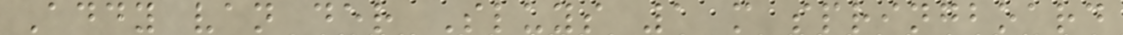Addy van der Sluys 1 m springboard
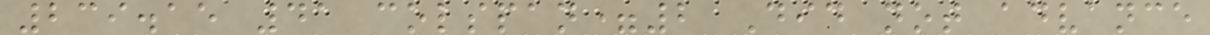239.15 41 colspan=2 Did not advance
